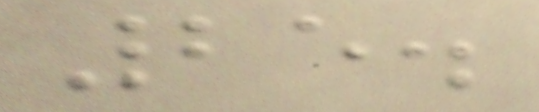25.
